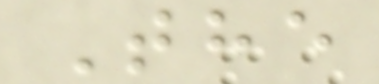The
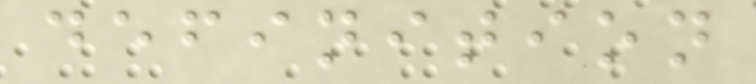definition
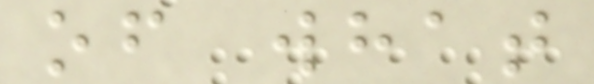of what
